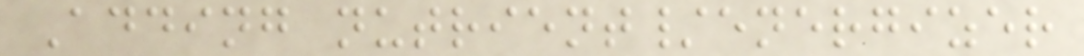Adding nutrient/energizer
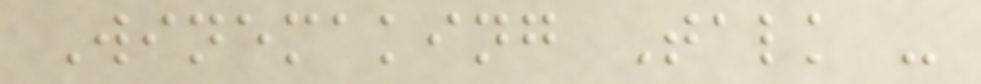Winemaking Talk -
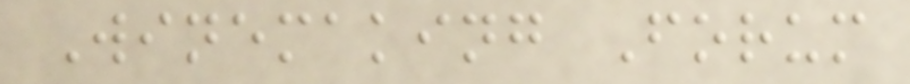Winemaking Forum
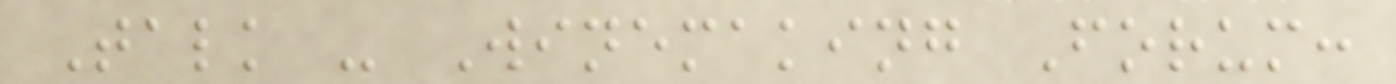Talk - Winemaking Forum:
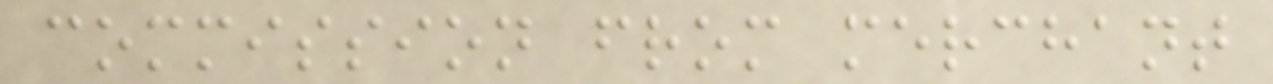commission from merchant
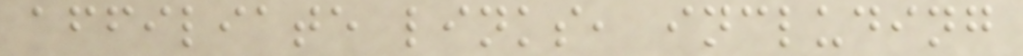affiliate links, including
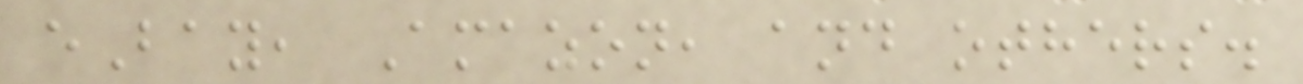eBay, Amazon, and others.
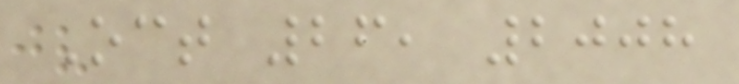Oct 26, 2008
